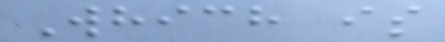Which is
